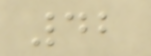42
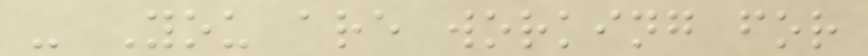- You are working for
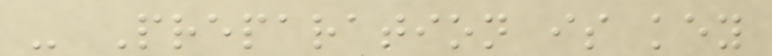- Preparation is key
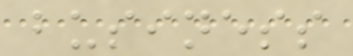business
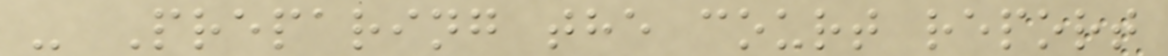- Preparing the court report
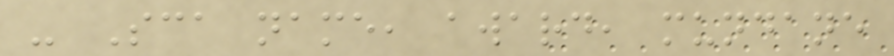- Sca name, award, mundane
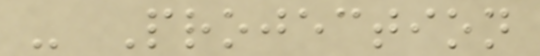- Projection
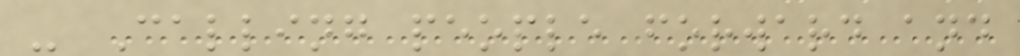- Calling people forward and
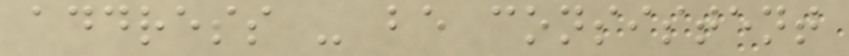address - be consistent
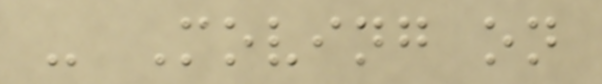- Moving on
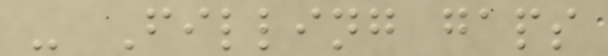- Filling gaps
